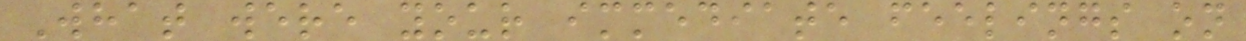What were your immediate feelings on
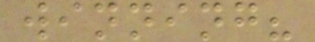winning?
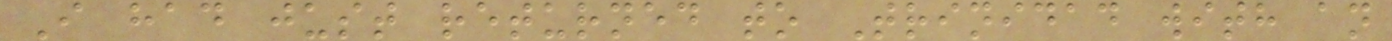I had just returned to Trinidad with an
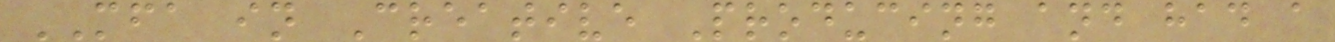MFA in Creative Producing and had a
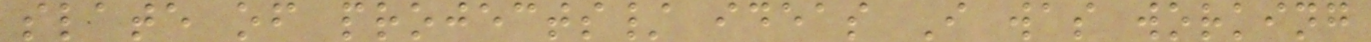slate of projects/ ideas I was working
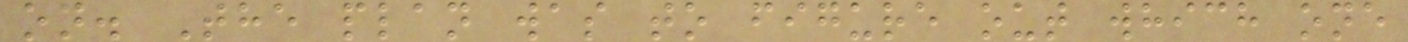on. The plan was to figure out which one
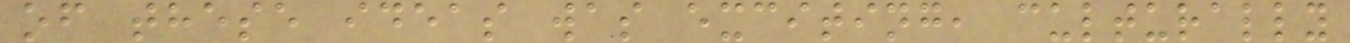of these ideas was exciting, culturally
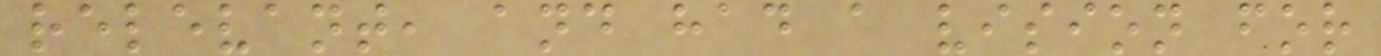relevant, and had a vision for
